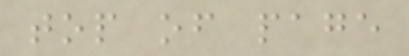top of page
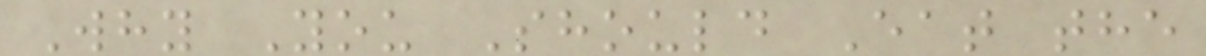Why You Should Eat the
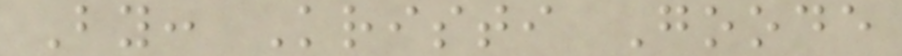By: Kristi Goode
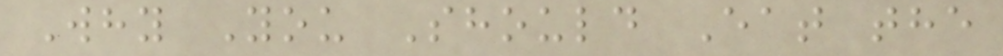Why You Should Eat the
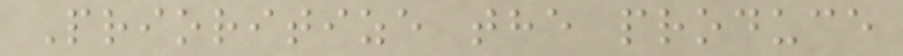Prioritize the produce
